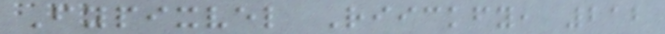Fypixvel Riickfy, 212
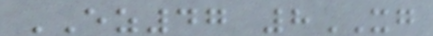EZ47 8XG
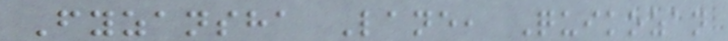Fyzansha Lane, Quikozan
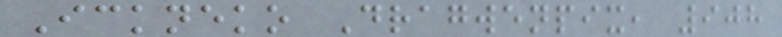Ickneko Dragwenpix, 908
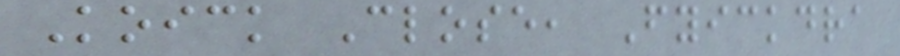Koick Close, Fyickdra
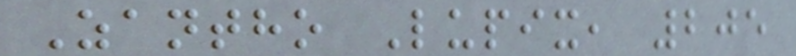Zantho Lupix, 205
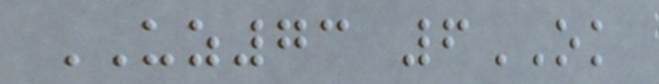UZ73 6OK
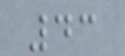43
